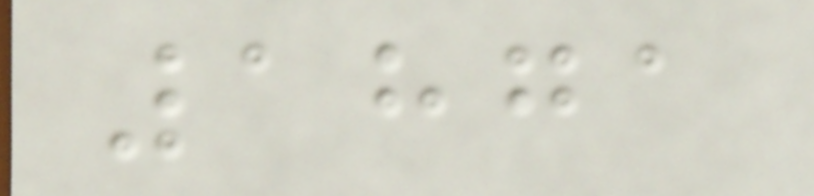1871
